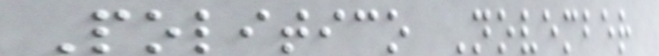Politico November
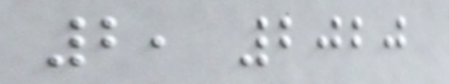2, 2020
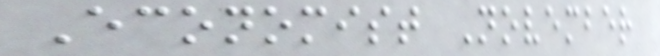Economist November
